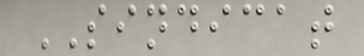SINDICAT
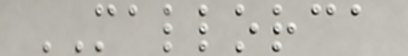MALLORCA
